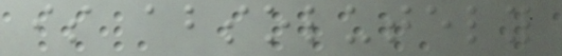is absolutely
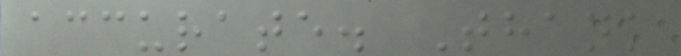accurate. Thank
